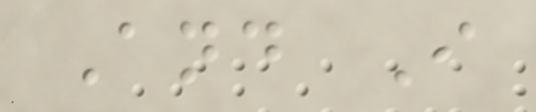And I
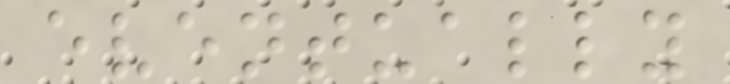eventually
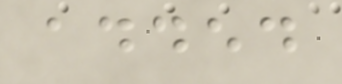added
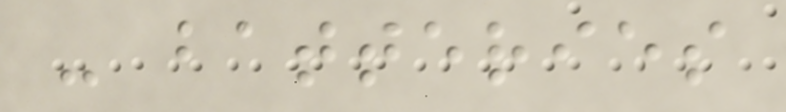- batteries
